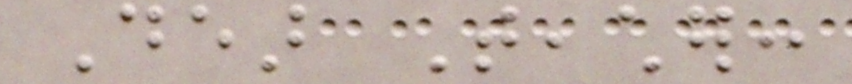Dear Teacher:
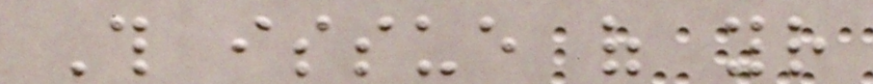This issue of your
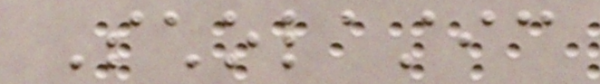Scholastic
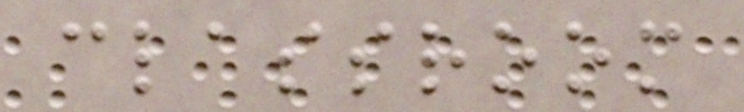classroom
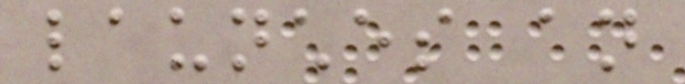launches an
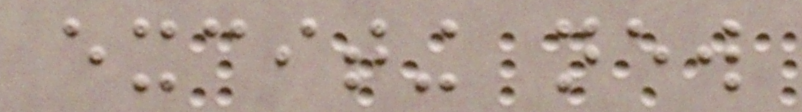exciting new
